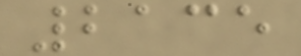2135
